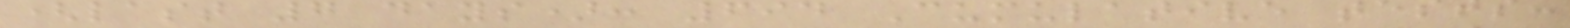(last 7 days): 694 Cumulative tests:
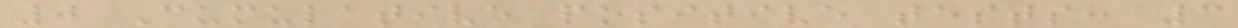0 Cumulative positive tests: 3
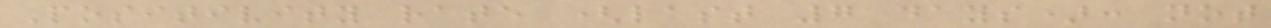Positivity rate (last 7 days): not
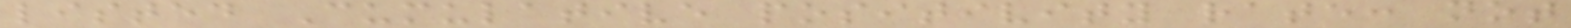listed Cumulative positivity rate: not
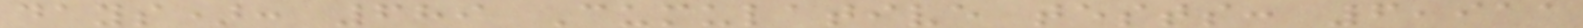days): 689 Cumulative tests: 6,911
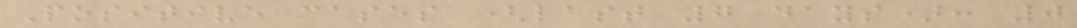Positive cases (last 7 days): 0
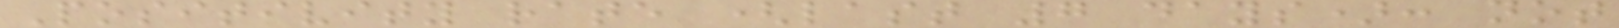Positivity rate (last 7 days): not
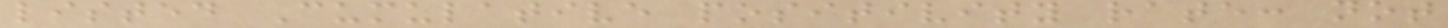listed Cumulative positivity rate: not
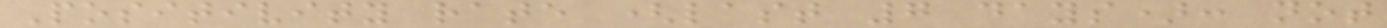Positivity rate (last 7 days): not
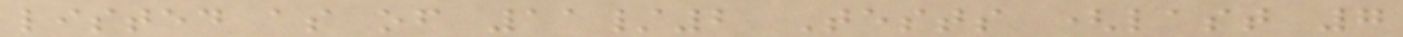listed as of 11/2 Tests (last 7
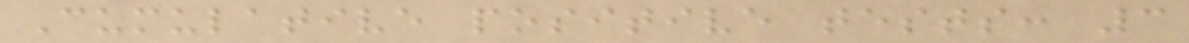Cumulative positive tests: 3
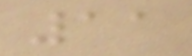11
